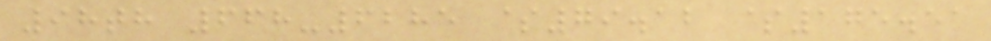98th 668-6285 $79.12 $175.51
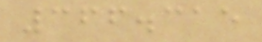366.315
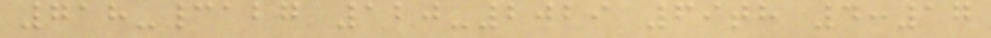718-3127 120-2029 69th 4:17
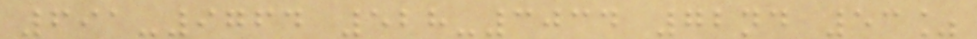691-9764 528-3034 72nd 53%
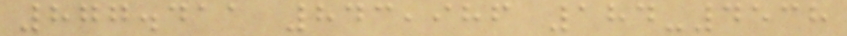877.411 843,986 184-4538
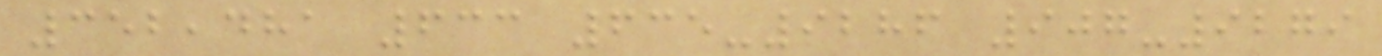352,481 633 635-9286 907-9279
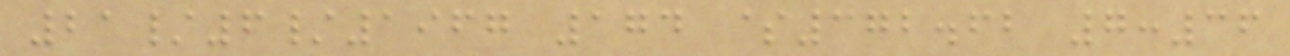21/6/1967 174 $372.62 7:36
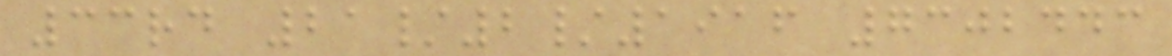33rd 21/2/1916 7302443
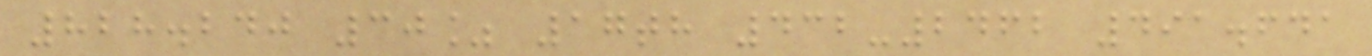828.240 30% 17th 432-2462 491.641
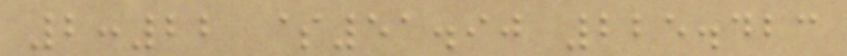2:22 $51.90 225.423
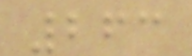263
